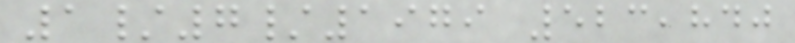1/7/1979 523,840
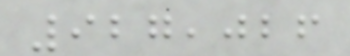927,026
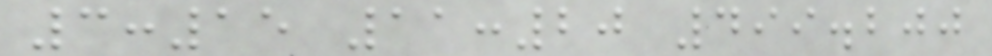3:15 11:20 499.200
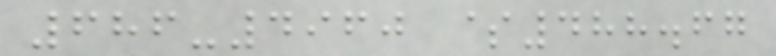686-4960 $488.67
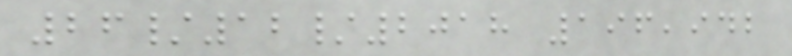26/12/2018 196,942
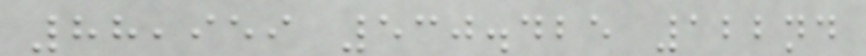88,959 530.425 122nd
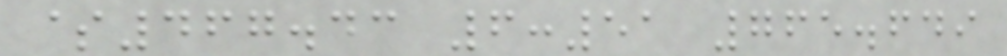$467.43 6:51 765.649
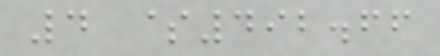4 $492.66
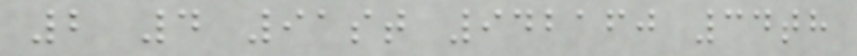2 4 91st 942160 34th
